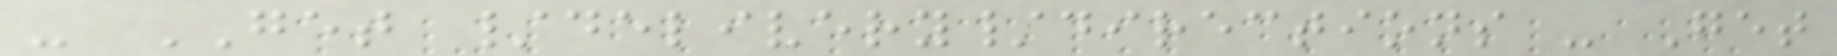- GET /delivery/directions - Get
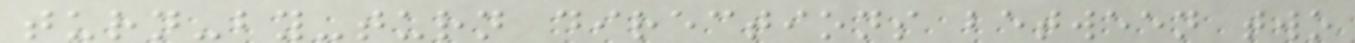turn-by-turn directions between two
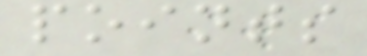points
